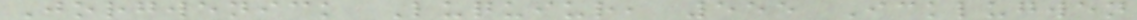Jorgwenick Luquiur, 555 Icklugwen
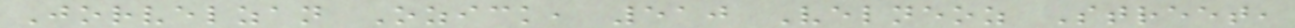Jorvelzan Ozick, 510 Velneoz Street,
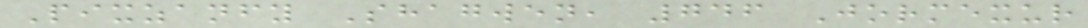Pixzanfy Shagwen, 746 Jormexur
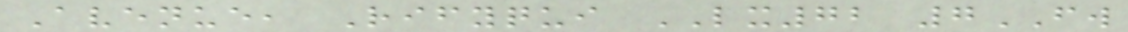Avenue, Rifyqui LX72 7FW
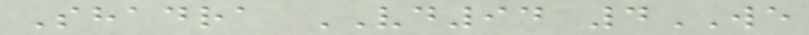Shadra VD94 4WE
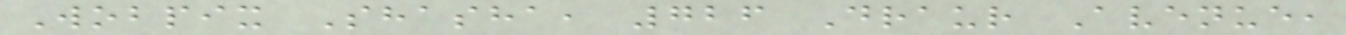Wobpix Shasha, 726 Draur Avenue,
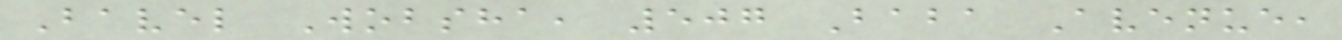Bavel Wobsha, 507 Baba Avenue,
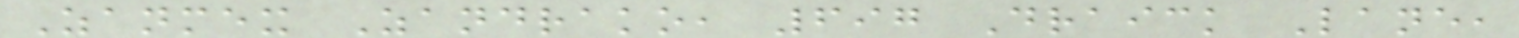Zanmex Zandrako, 697 Draick Lane,
